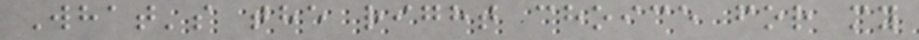What's the right choice for my
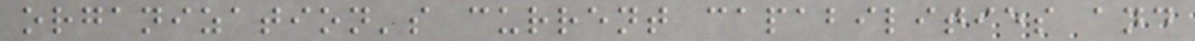organization's current capabilities and
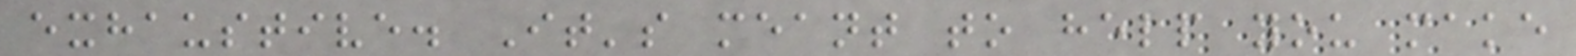exhaustive. It's meant to help you make
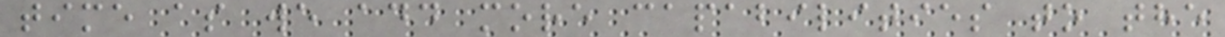time as we add more capabilities to the
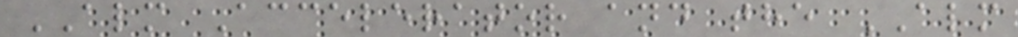ALM Accelerator and the ALM
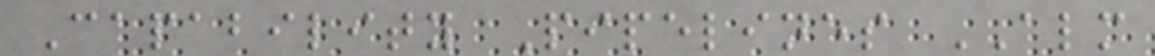Capability Pipelines ALM
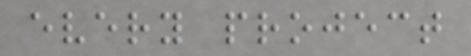every project
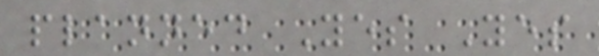planned Yes Yes
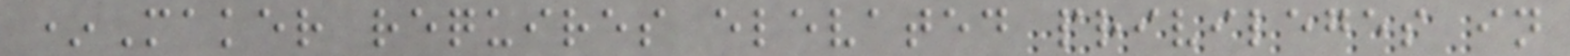*Maker requires elevated privileges in
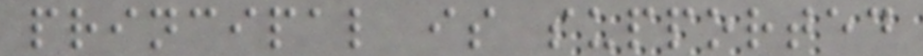principal is supported
